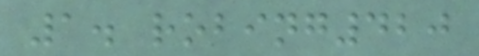1. robing420
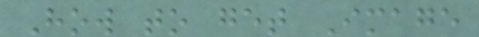How to get Image
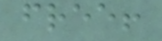free!
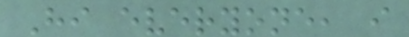Hi everyone, i
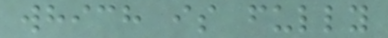which is fully
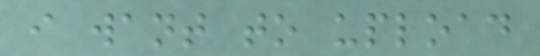i want to upload
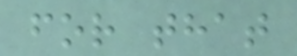for that
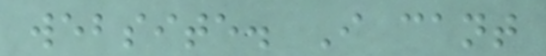website. I cant
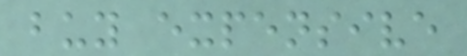buy expensive
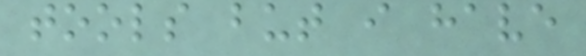tools but i have
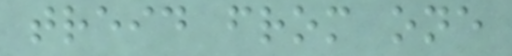treid from one
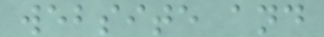website and
